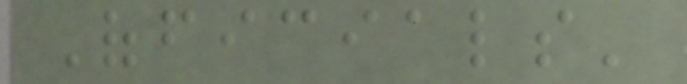Officials'
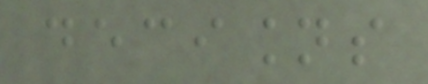decisions
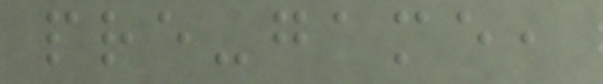pre-game,
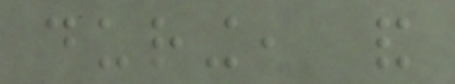during, and
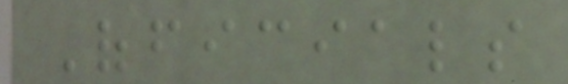Officials
